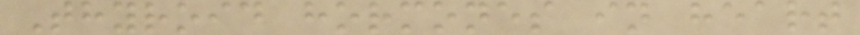Thyroid hormones in heart
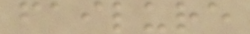failure
